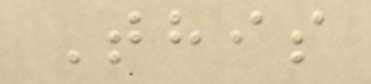This
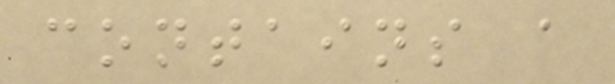contains a
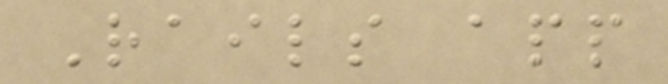Rails app
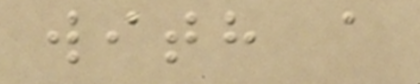with a
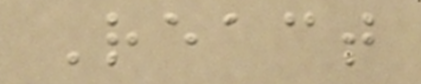React
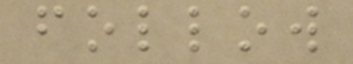follow
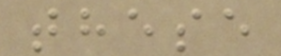these
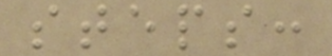steps:
